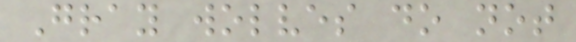Gray wolves do not
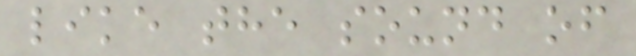like the sound of
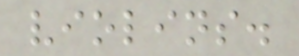violins.
